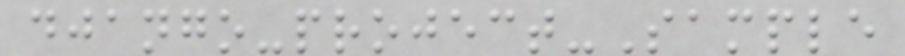django-project-Sample
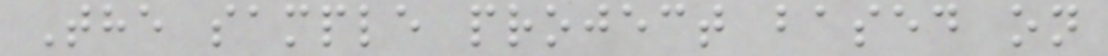The sample project based on
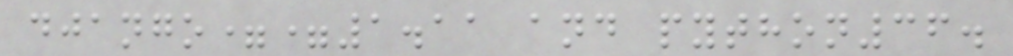django==1.11 and python36.
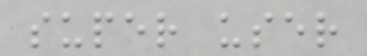super user
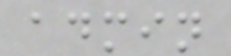admin
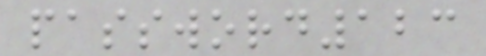password123
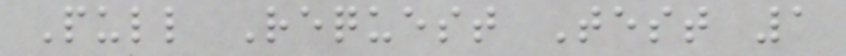Pull Request Test 1
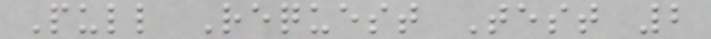Pull Request Test 2
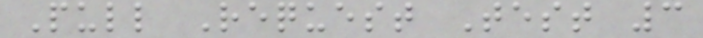Pull Request Test 3
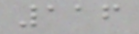116
